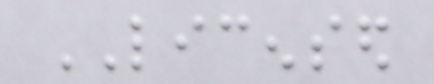LICENSED
